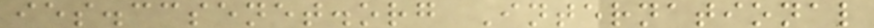ies.ccsenet.org International
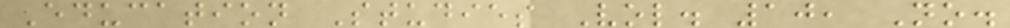Education Studies Vol. 10, No.
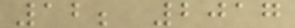12; 2017
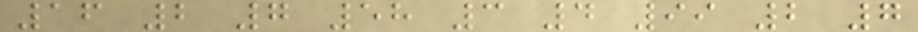16 2 7 58 3 4 99 2 7
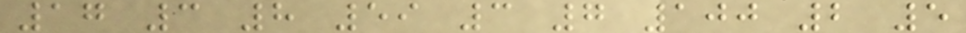17 3 8 59 3 7 100 2 5
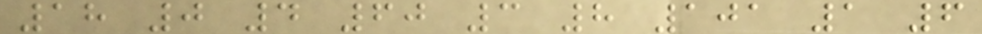18 0 4 60 3 8 101 1 6
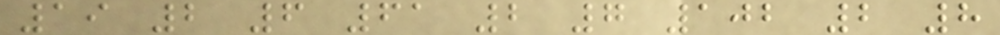19 2 6 61 2 7 102 2 8
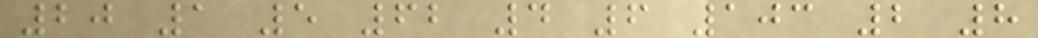20 1 5 62 4 6 103 2 8
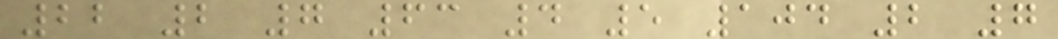22 2 7 63 4 5 104 2 7
